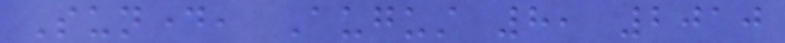Sunday, August 8, 2010
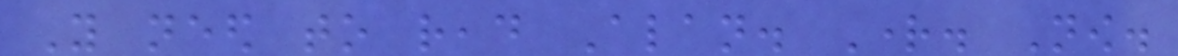You need to read Alan. Right. Now.
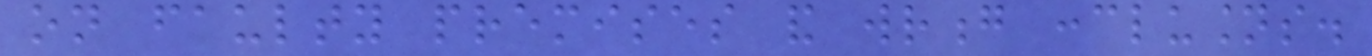on faulty premises and wrong conclusions.
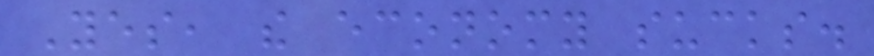Yes, the economy sucks.
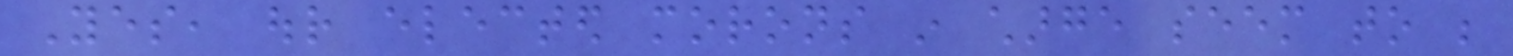Yes, our elected morons in charge seem to be
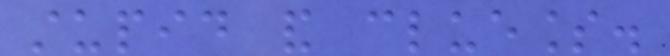stupid and clueless.
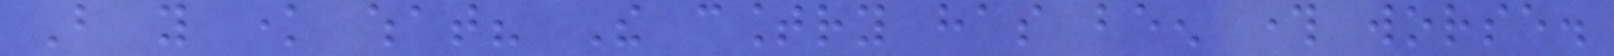But you know what? The country has been through worse.
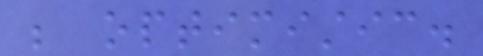be optimistic.
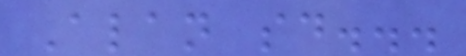Alan said...
